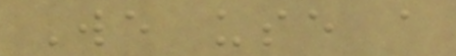We use a
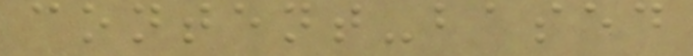content-based
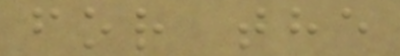for the
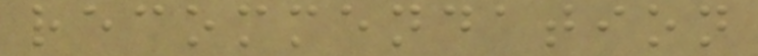recommendation
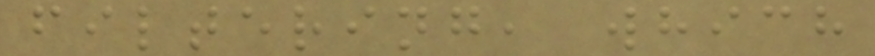filtering, which
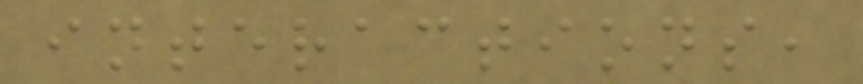interactions,
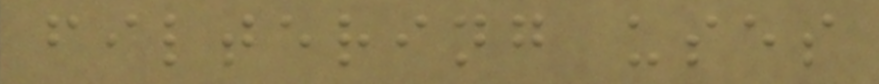filtering uses
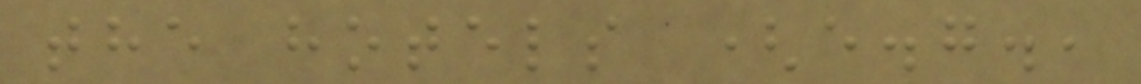the hotels (e.g.,
